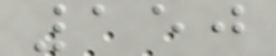150
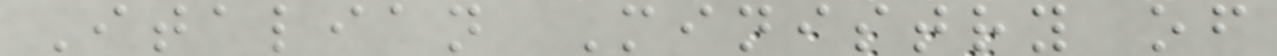Italian Ministry of
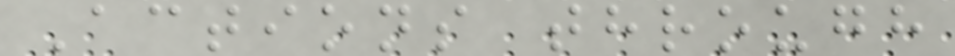Actions through
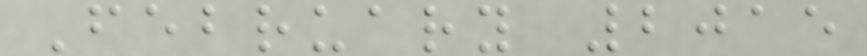February 2015
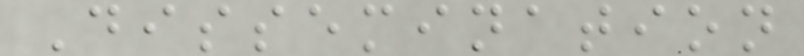Dissemination
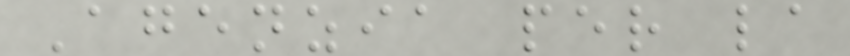Agenzia per la
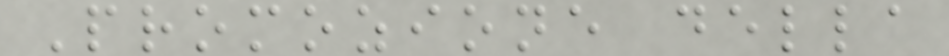Promozione della
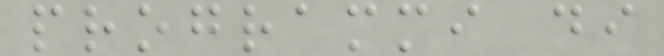programmi di
